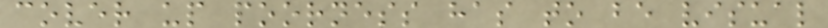cover up poorness has to be visual
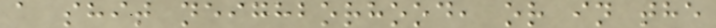a shit neighborhood, or in the
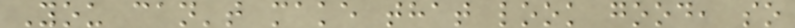You can't make that look good, so
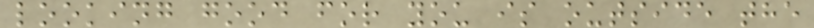looking good for you is outside the
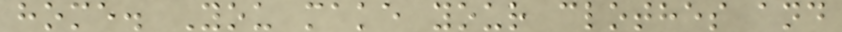home. You make your clothes and
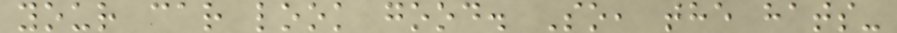your car look good. So, the hats-
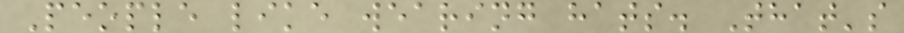People like wearing hats. That's
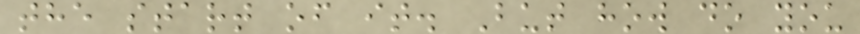the start of it. But how do you
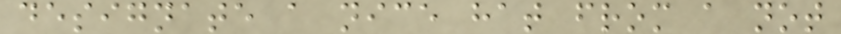designate a nice hat from a not
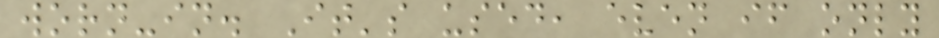worn-in. It's used, even if only
